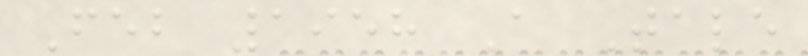Feb 1958 A Tale
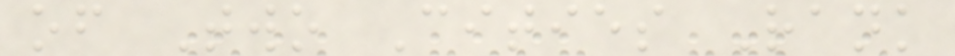of Two Cities Rank
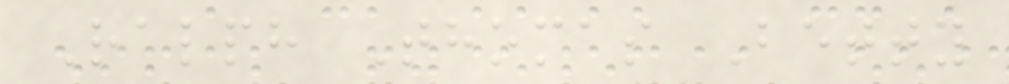Ralph Thomas Betty
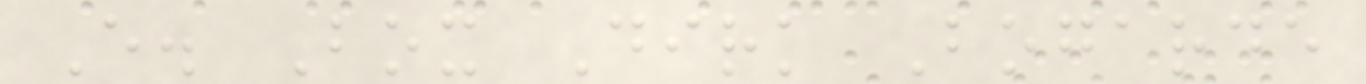E. Box Dirk Bogarde
